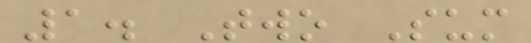1. Two Sum
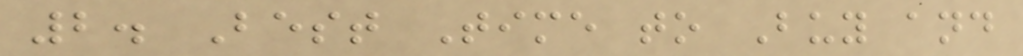2. Best Time to Buy and
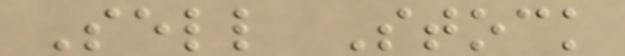Sell Stock
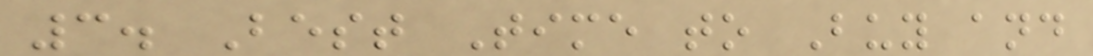3. Best Time to Buy and
